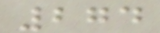274
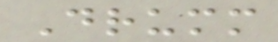Drumm
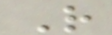R
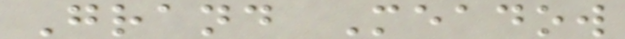Grand Meadow
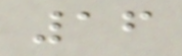16
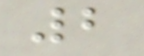2
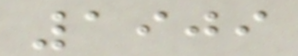1909
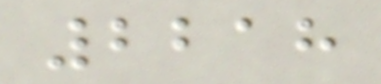2218
